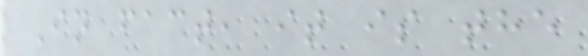In fact, it is the
